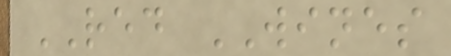RED WINES
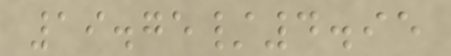19.75/4.95
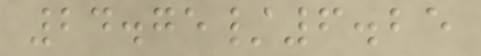24.75/6.25
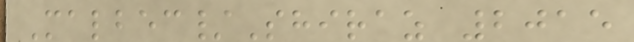Malbec/Shiraz 2015
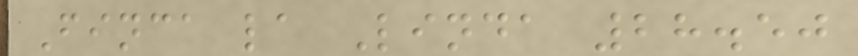Finca la Linda 28.50
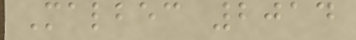Malbec 2014
